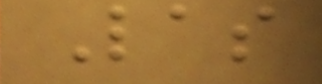Las
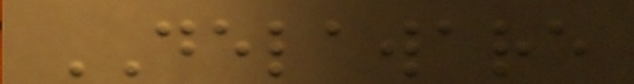DELAWARE
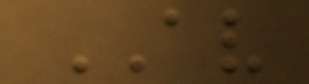AV
